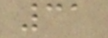31
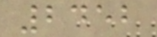2452
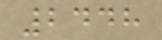2448
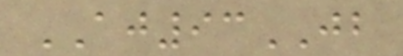AJ93JB
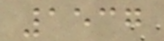1537
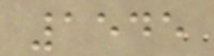1545
